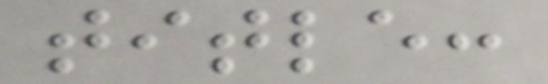title:
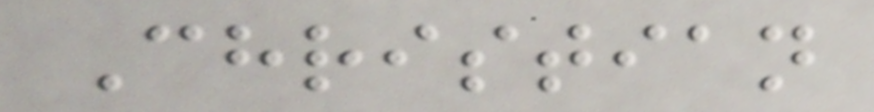Christian
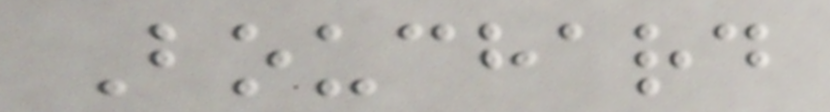Bouchard
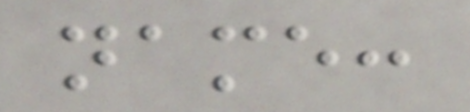name:
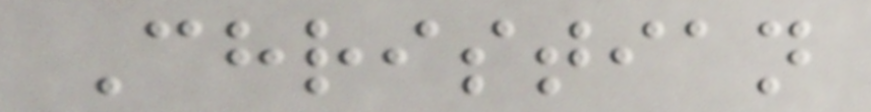Christian
